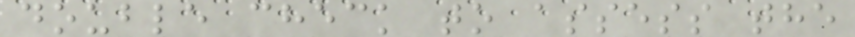double check to assess the
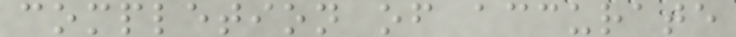completion of accurate
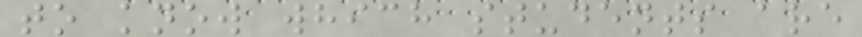to know which students are
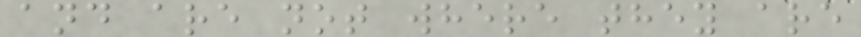and are not where they are
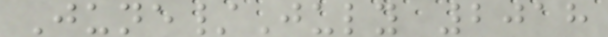June/July 2018
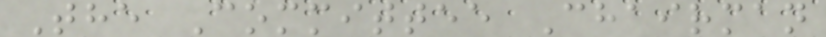The Committee Chairman
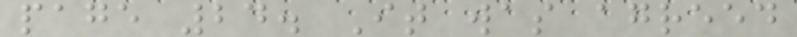page 24. It was agreed
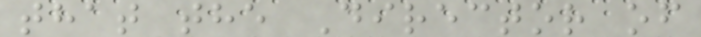that the Director of
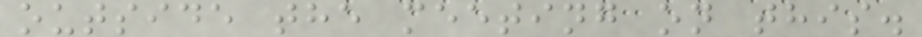outside the meeting on this.
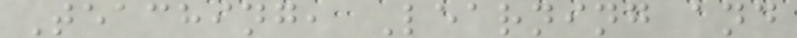Teaching, Learning and
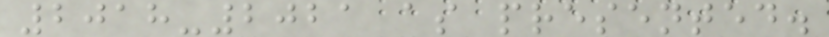2018-2021 as presented.
